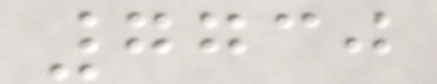7730
